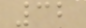32
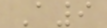A9
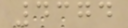4374
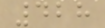428
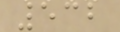532
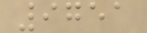9751
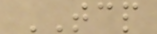TCP
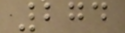274
